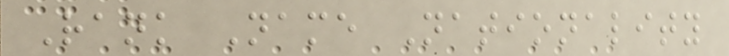Rank Name Nationality
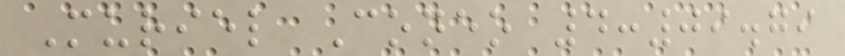Muriel Coneo 4:09.79
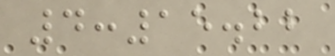4:15.22
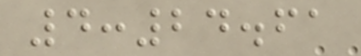4:24.61
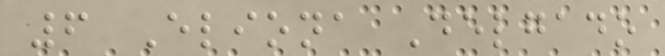6 Eliona Delgado
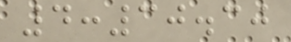4:30.30
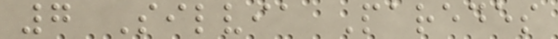7 Silvia Paredes
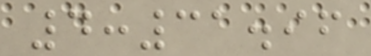4:31.96
